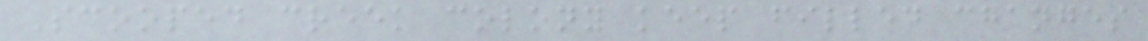Scooped creek colony keep filled changes
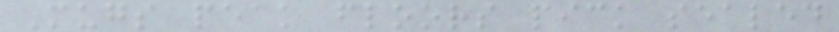Mugs peak floors pick sealed
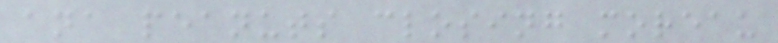ana peanuts closing moreau
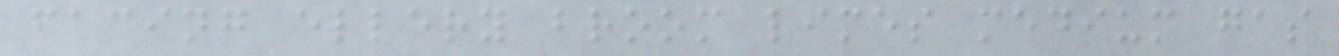facing ellery broom limes medium gas
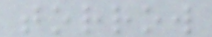torrow
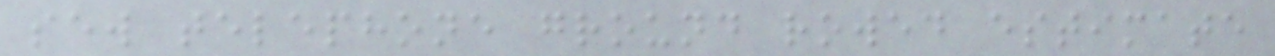sew telephone ground rowed estimate
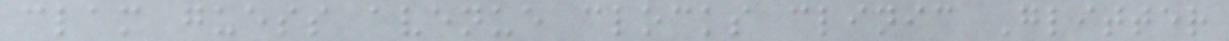clam guess avenue clocks clinic Glitter
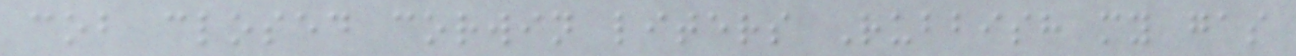cob closed corwin liters Rubbish my gas
